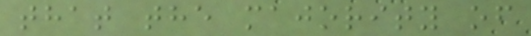that the majority of
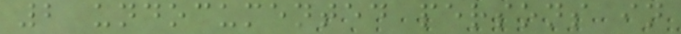2 undocumented persons in
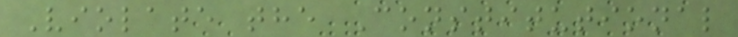Violate the Constitutional
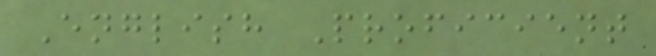English Proficient
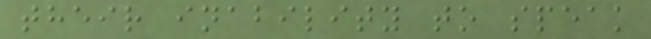their inability to speak
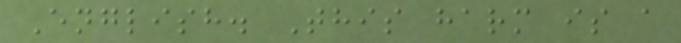English. This harm is a
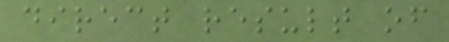direct result of
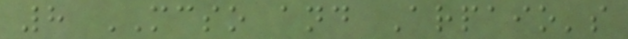8 MCSO and Arpaio's
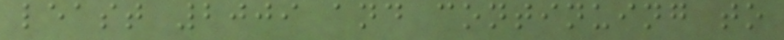least 2009 and continuing to
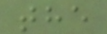the
